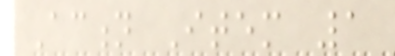Action Item 1
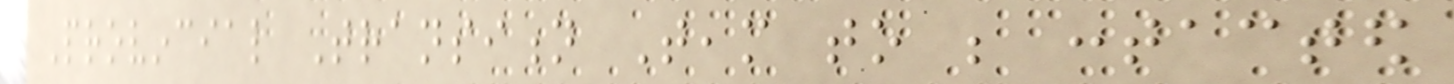Provincial Transition Team to be contacted
